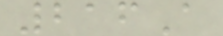216A
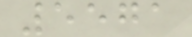5571
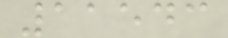11543
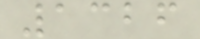1326
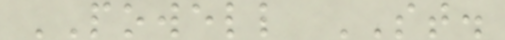POWELL ST.
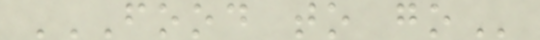FOOD TO GO
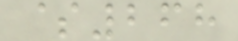$268
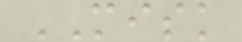MISK
